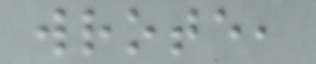wrote,
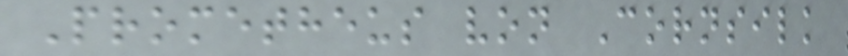Prometheus von Cornsilk
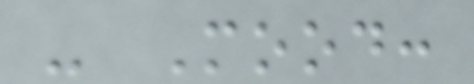- Mood:
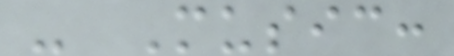- Music:
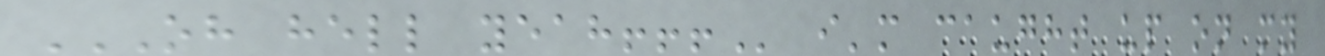OH HELL YEAH!!! i'm caught up on my
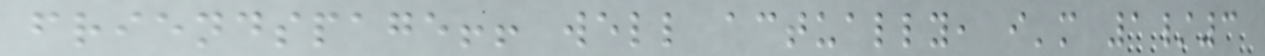friendspage!! well actually, i'm 1/3
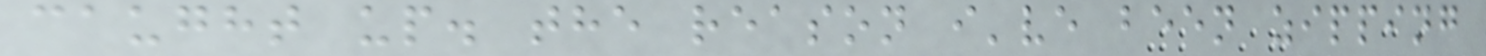caught up. the reason i've been zipping
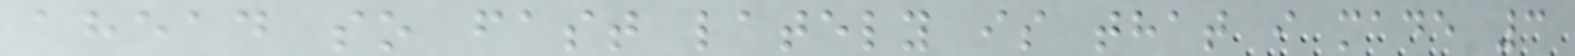ahead so fast lately is that i made 3
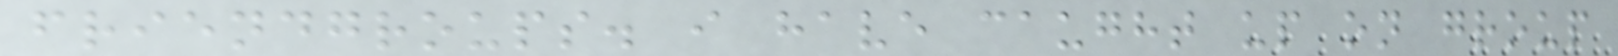friendgroups. i have caught up on group
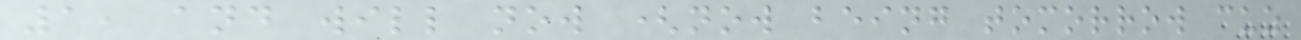1, and will now (now being tomorrow cuz
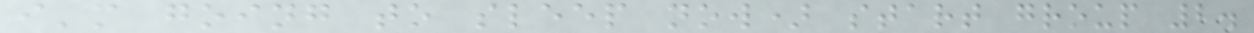i'm going to sleep now) start group 2.
